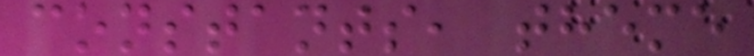constants, theme
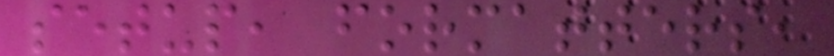setup, formatters,
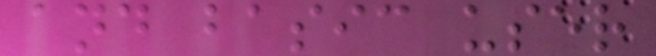and basic user
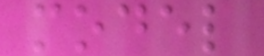model
